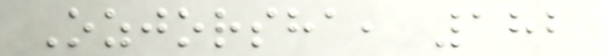Ozjorsha, 182
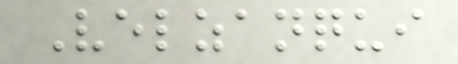Velzanqui
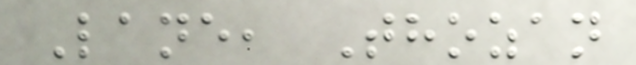Lane, Thozan
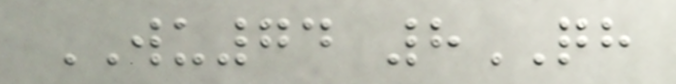WU74 8QH
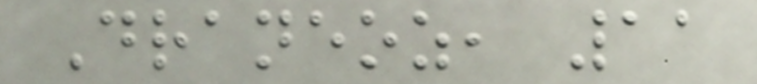Draneoz, 11
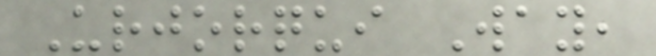Urjorqui Way,
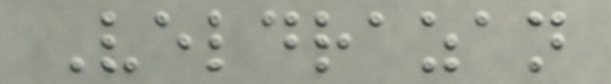Veldrazan
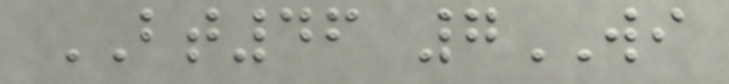BT46 7WI
